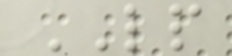LP
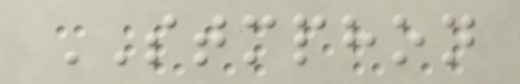STMPHON
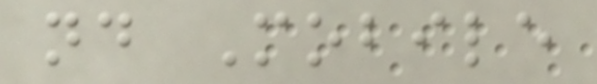nd Mobile
